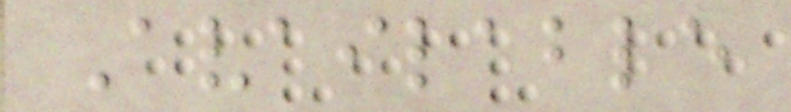Available
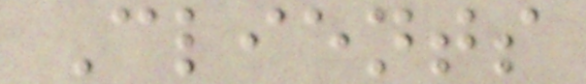Clients
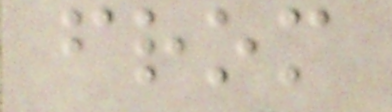from
